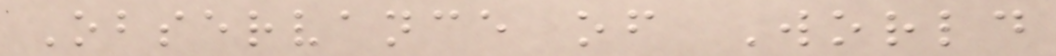Observance of World
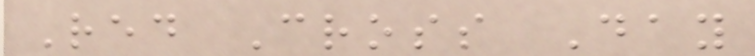Red Cross Day
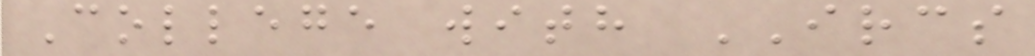College with IRCS
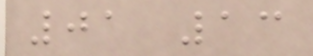01 13
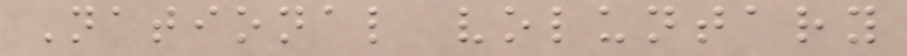National voluntary
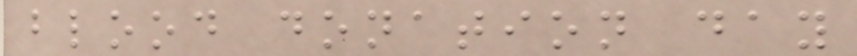blood donation day
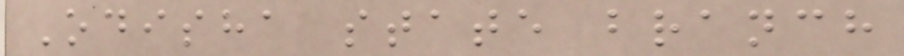Odisha state branch
